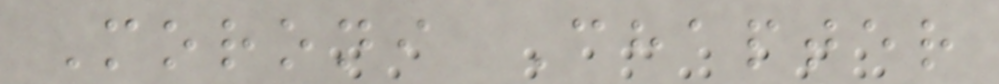Moroni Chapter
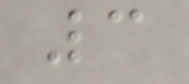3
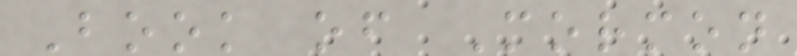Book of Mormon
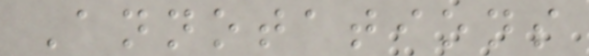Annotations
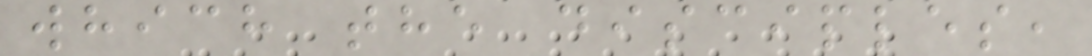which the disciples,
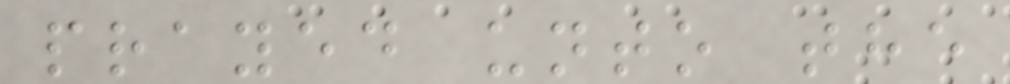prayed unto the
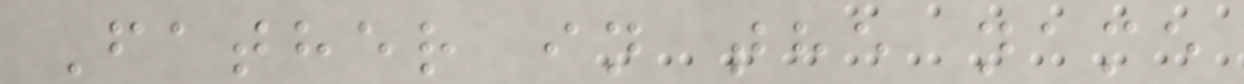Father in the name
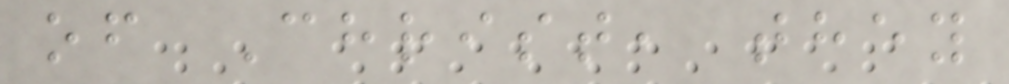of Christ, they
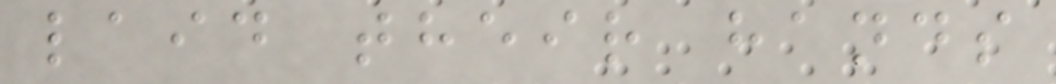laid their hands
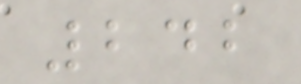242
